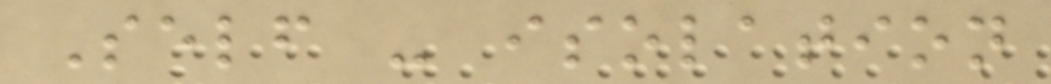Self - isolation
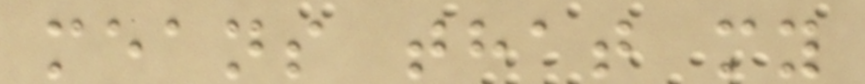means that my
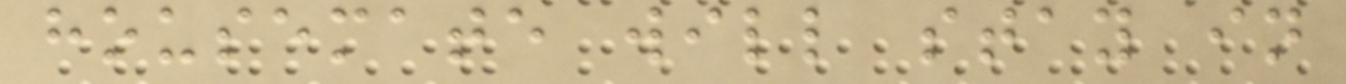housemate will stay in
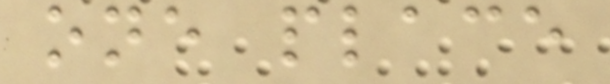one place
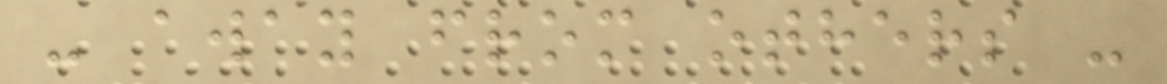- away from others -
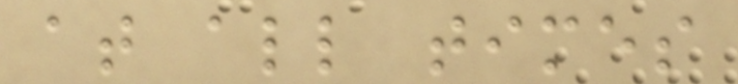at all times
